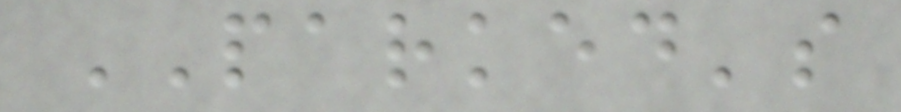PARKED's
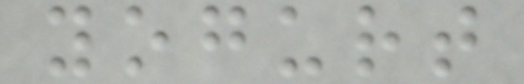yogurt
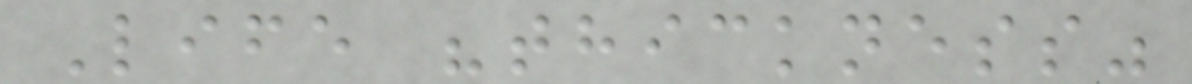Life "thickness"
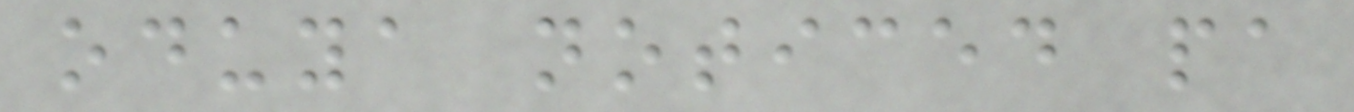oduya noticed pa
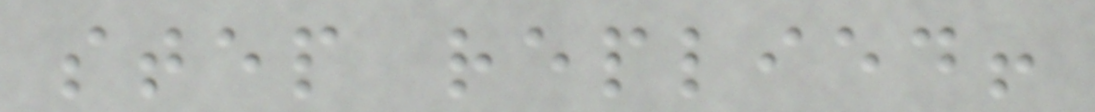step replied!
